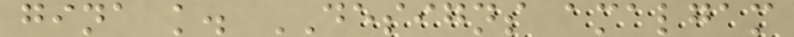gina k. DESIGNS amalgam
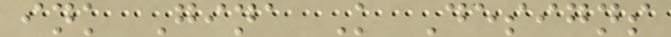ink Gina K Designs
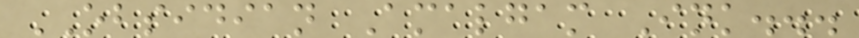OBSIDIAN Amalgam Ink...
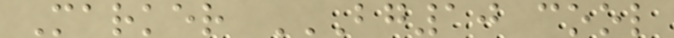Marker BG10 COOL
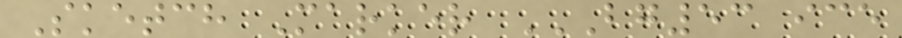Sketch Marker BG53 ICE
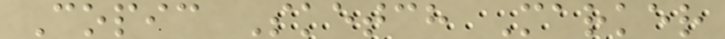Copic Sketch Marker
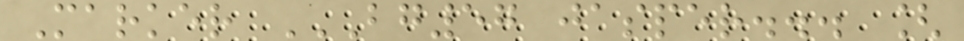Marker BG57 JASPER... [
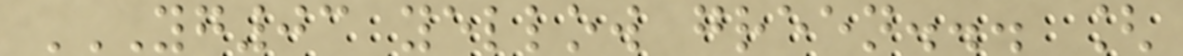YG03 YELLOW GREEN... [
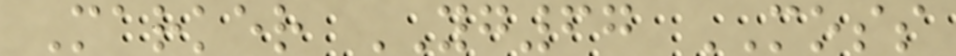Marker YG67 MOSS
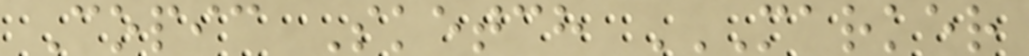Copic Sketch MARKER
